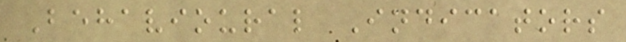Behavioural Indicators
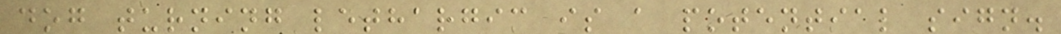dog turning lethargic is a potential sign.
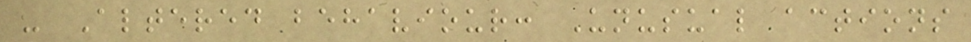- Altered behaviour: Unusual actions
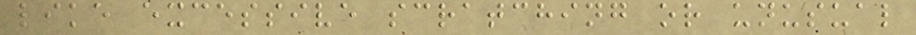like excessive scratching or unusual
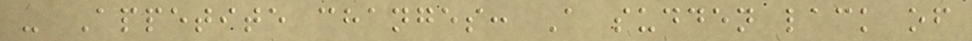- Appetite changes: A sudden lack of
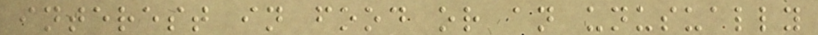interest in food or an unusually
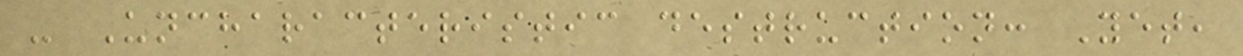- Uncharacteristic destruction: Yet,
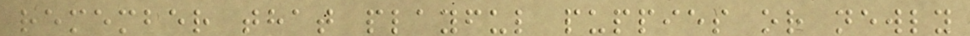remember that playful puppies or newly
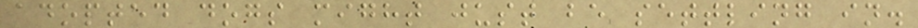adopted dogs might just be settling in.
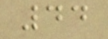44
